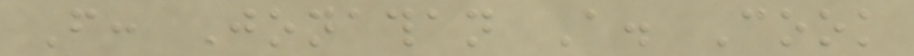From: Jonathan A. Cook
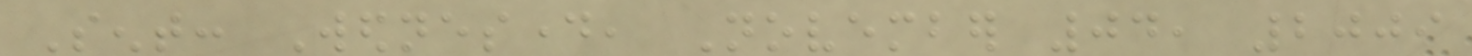Sent: Wednesday, November 04, 2009
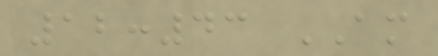12:43 AM
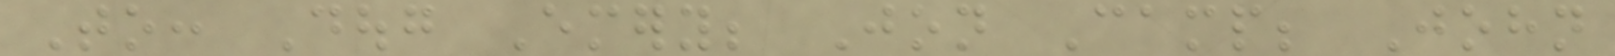To: Doug Emery; Jon Camp; John
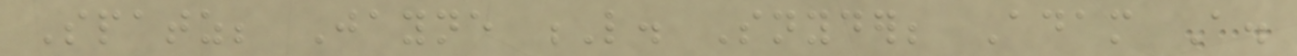Spatz; Jayne L. Snyder; Adam A.
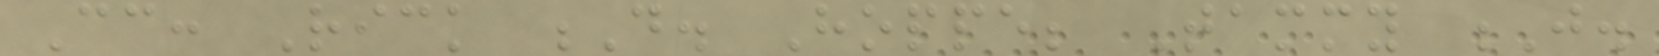Cc: Rick D. Hoppe; Tammy J.
